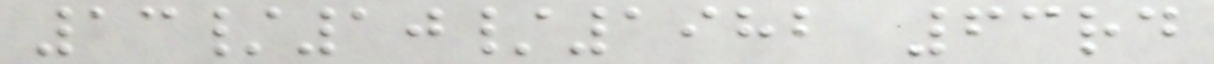13/10/1982 63rd
